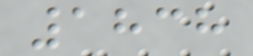1838
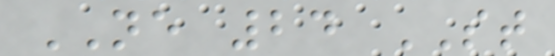NE 24 ST
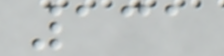131
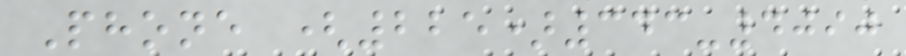Phone (225)343-4090
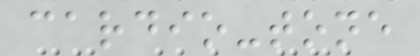cardio-tone
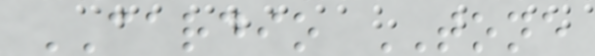CARDIO TONE
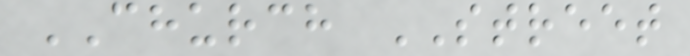CHURCH STREET
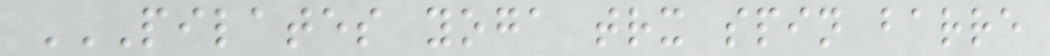PILATES YOGA TRX SPIN BARRE
